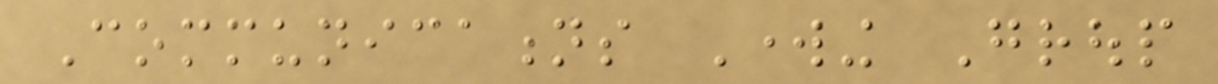Communications Working Group
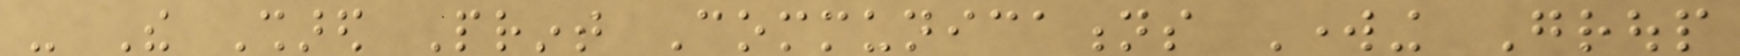- The Shared Print Communications Working Group
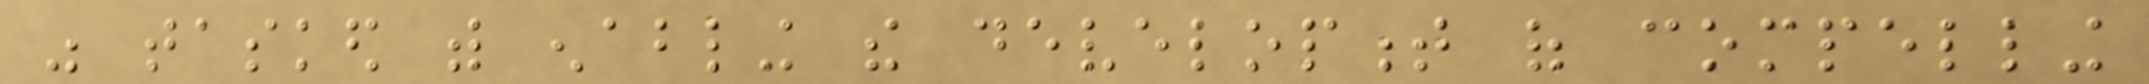was tasked with enabling the development of compelling
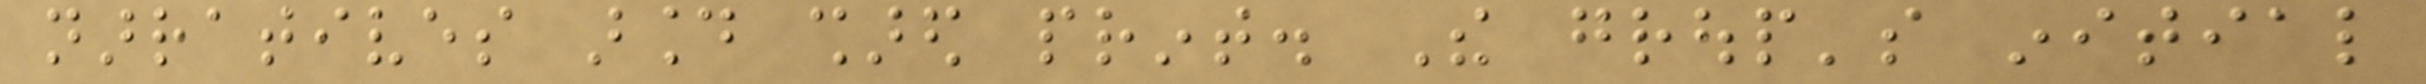narratives around shared print. The group's initial
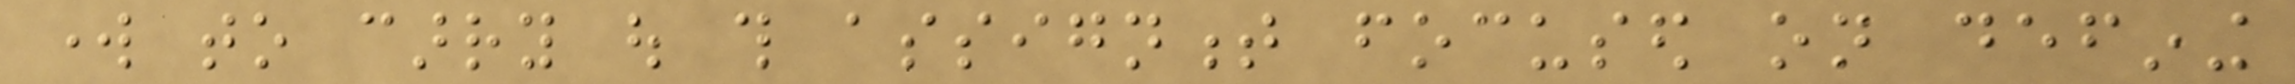work to carry out this assignment focused on defining
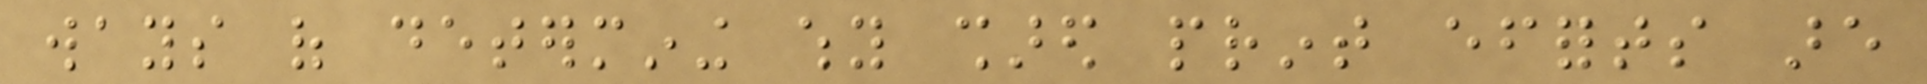ways of determining why shared print efforts are
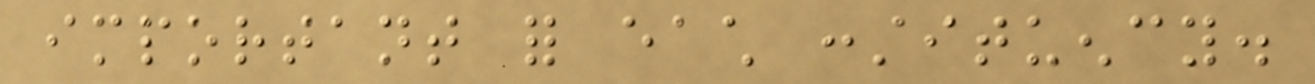important for each constituency.
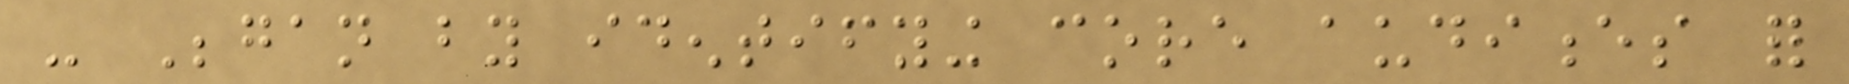- Began by identifying core audiences for
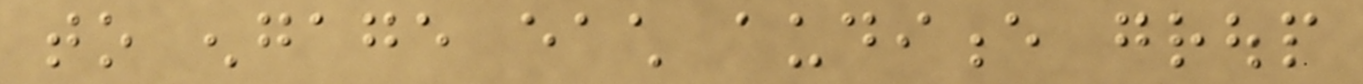to engage each audience group
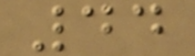44
